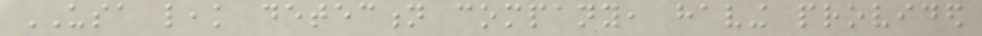USA leak detection company, having provided
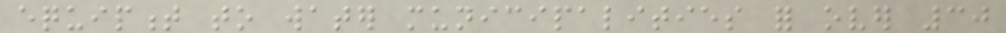equipment to water municipalities for over 30
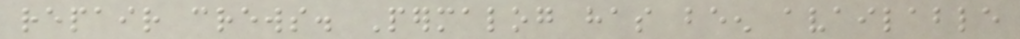repair crews. Permalog has been available
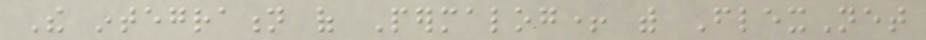The integration of Permalog+ with FlexNet
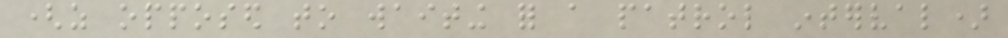(as opposed to waiting for a patrol interval)
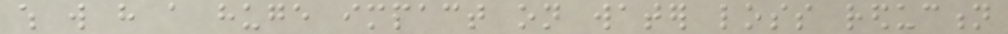which will have a huge impact on water loss reduction
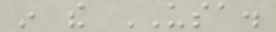in the USA.
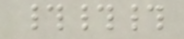###
